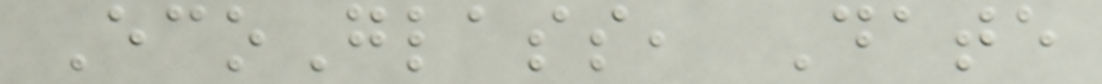EcoGlass, Date
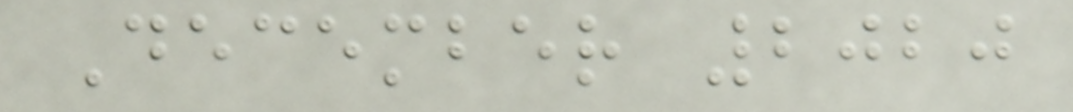December 2020
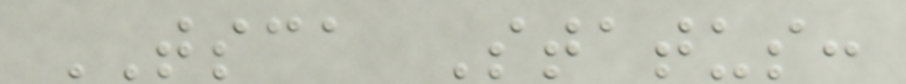TSCA Status:
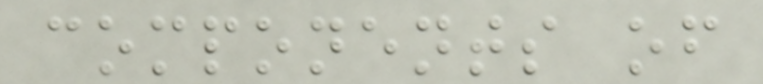components of
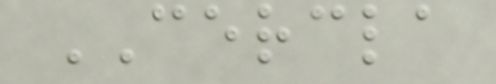CERCLA
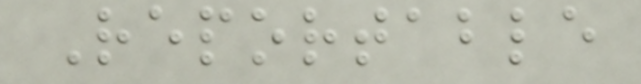Reportable
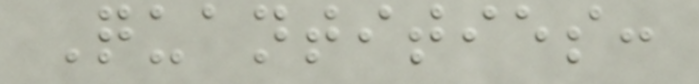Quantities:
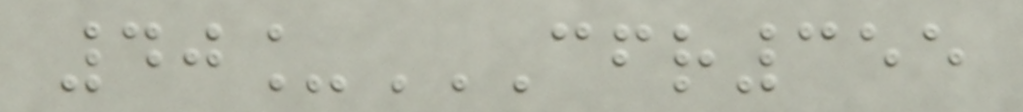40_CFR355
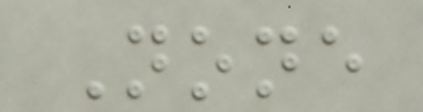None
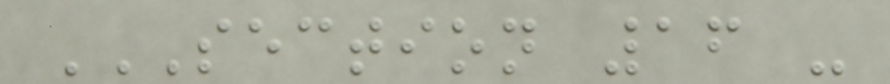SECTION 16 -
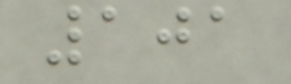101
